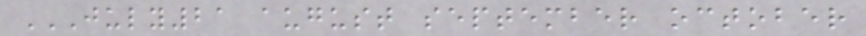JULY21 AUGUST SEPTEMBER OCTOBER
